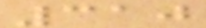310
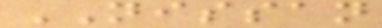NISSAN
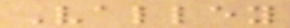Valley
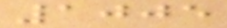1005
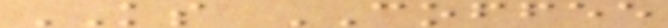KS COFFEE
